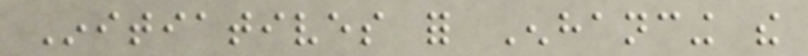Initiatives for Enhancing the
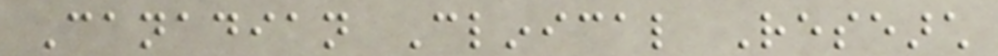Canadian Clinical Research
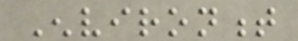Environment
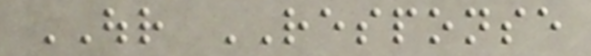OUR RESPONSE
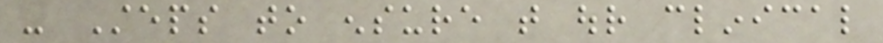- Steps to ensure that our clinical
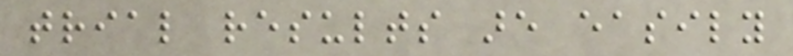trial results are easily
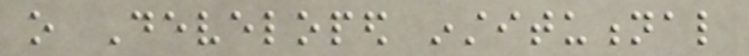o Developed institutional
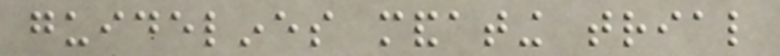guidelines mandating trial
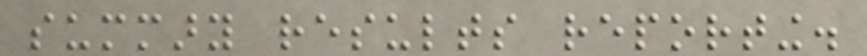summary results reporting.
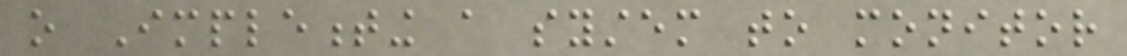o Implementing a system to monitor
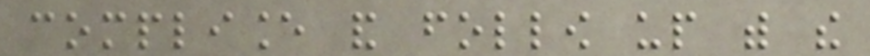compliance and follow up with the
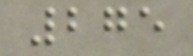275
